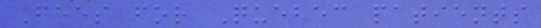Fees for Quebec patients
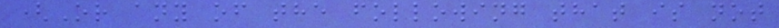(Or any of the following that is not
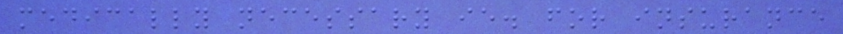medically necessary ie. for insurance
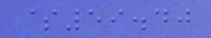$59.40
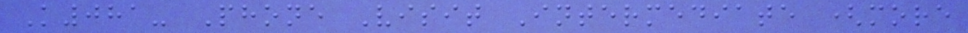K081- Phone Visit Intermediate (more
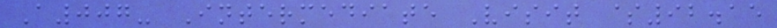A007- Intermediate Visit $92.15
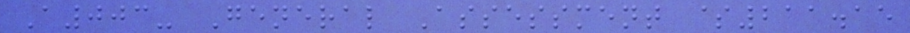A003- General Assessment $211.15
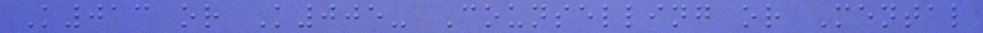K013 or K005- Counselling or Mental
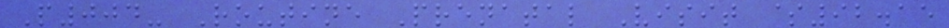P004- Routine Prenatal Visit $92.15
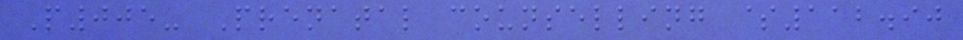P005- Prenatal counselling $112.90
